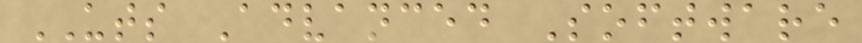UTS Advanced Software
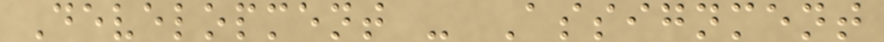Development - Assignment
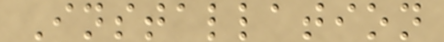Installation
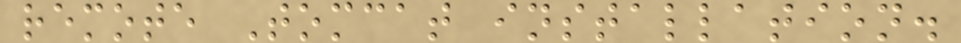remote Tomcat installation.
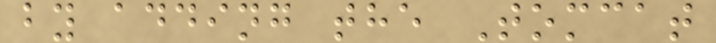by adding the Tomcat
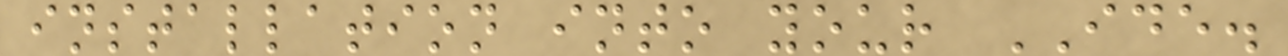installation into your IDE.
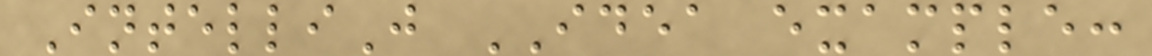IntelliJ IDEA example:
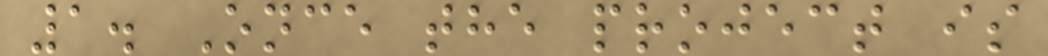1. Once the project is
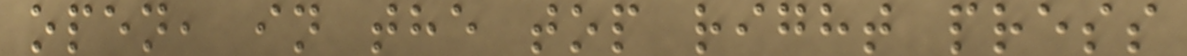open, in the top right press
